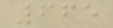665
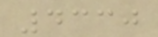4330
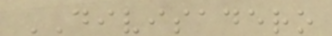DIVISADERO
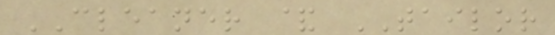CLEANER & TAILOR
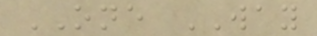ONE WAY
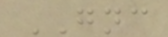GNC
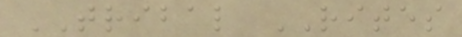TRIBAL RITES
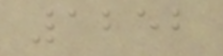1252
